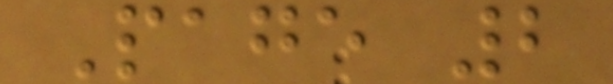Page 2
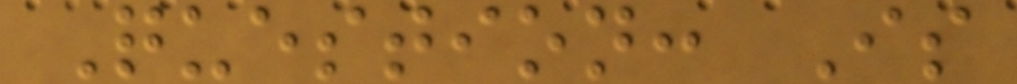Question: Is
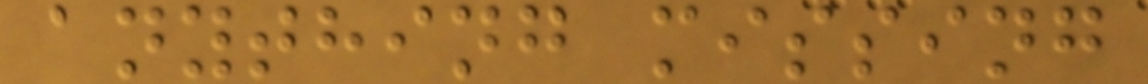anything missing
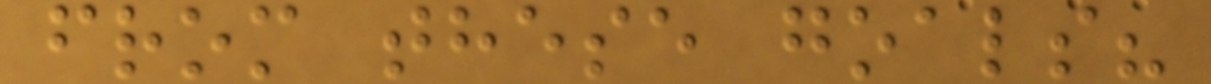from these goals?
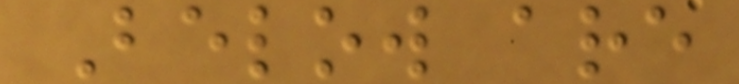Below are
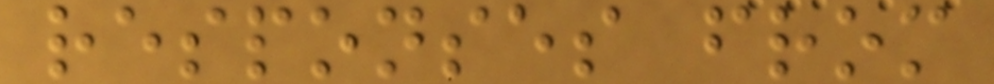responses from
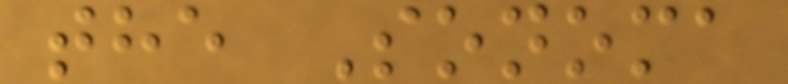the Sonoma
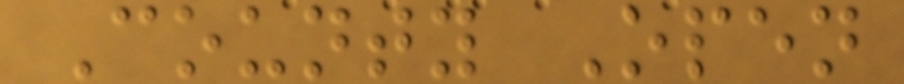County Open
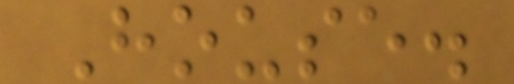House.
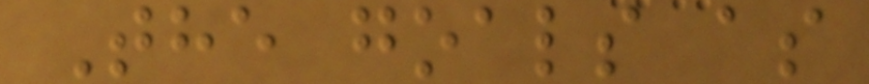The goals as
